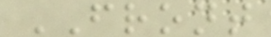FRONT
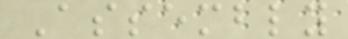Assembly
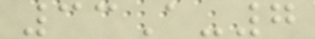33A-7
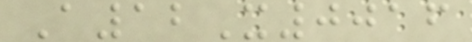A12X0016
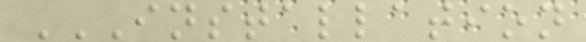INSTALLATION
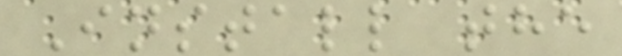Install the
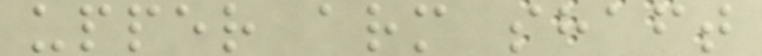upper arm shaft
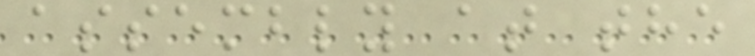assembly at the
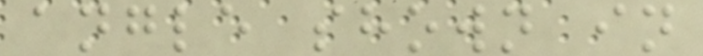angle shown in
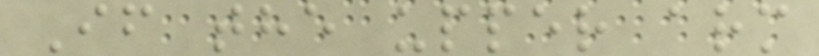If the upper arm
